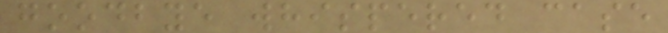goodbye whispered case
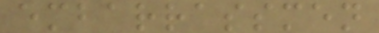embarrassmen
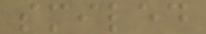smiled
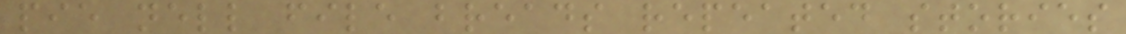pie nell file breads repeated stories
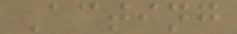Acting
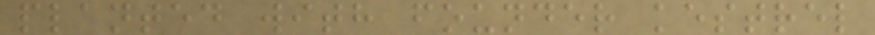planted with founder kestrel
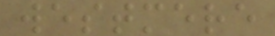westmere
